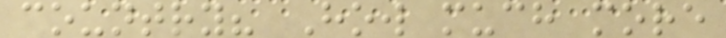country? How much more
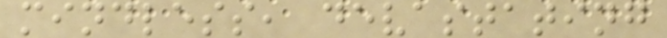mindless, devastating
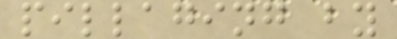pillaging by
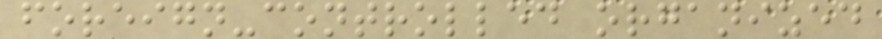foreign-controlled organized
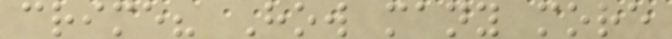crime? How many more
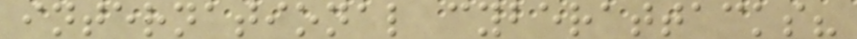international cyberattacks?
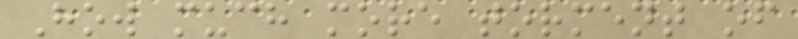How much more torment of
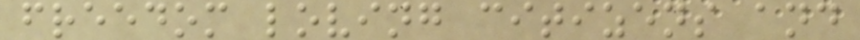freedom loving citizens and
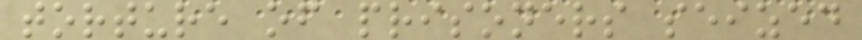torture of prisoners seized
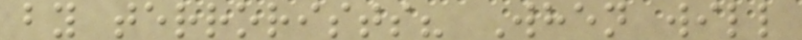by terrorists? When will
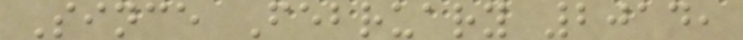Since February 2014,
